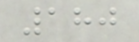180
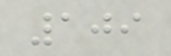109
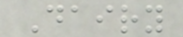Dairy
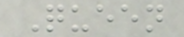Queen
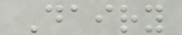Dairy
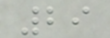29
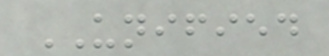UNIFIED
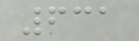631
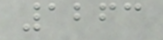1263
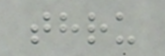thru
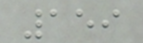159
